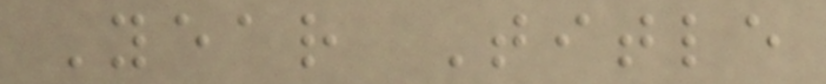Year Title
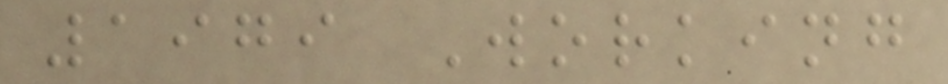1979 Working
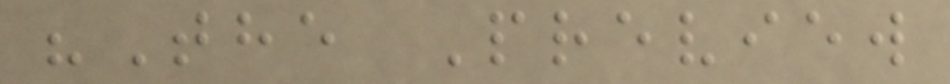"The Preview
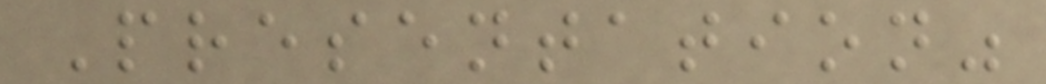Presentation"
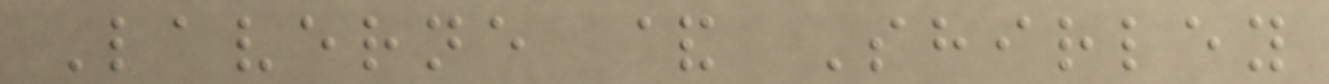Laverne & Shirley
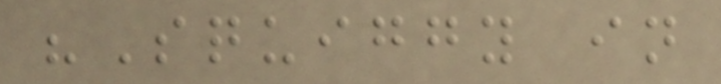"Squiggy in
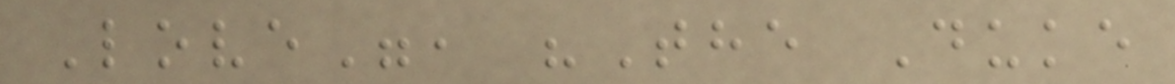Love", "The Duke
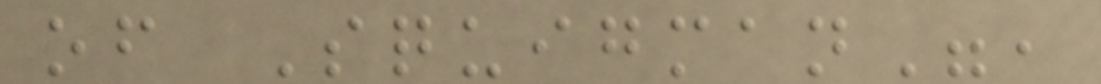of Squigman",
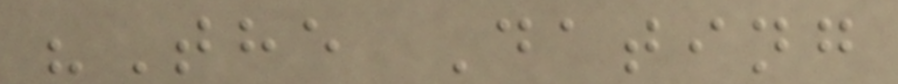"The Dating
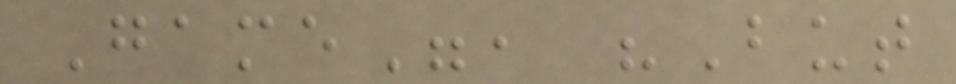Game", "But
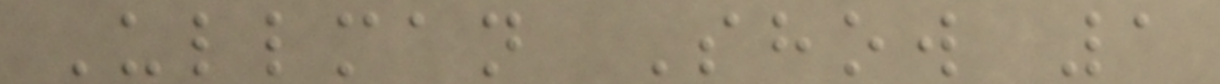Ullman Show 1
